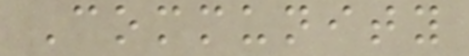Community
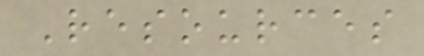Resources
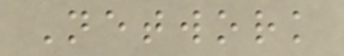Network
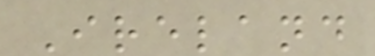Ireland
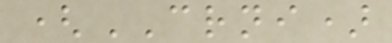(CRNI)
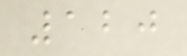120
